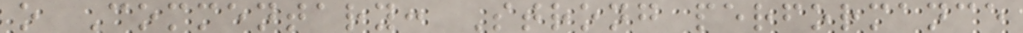o Commentary: Strong performance
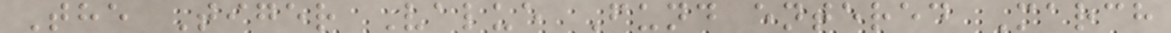The Tiger Value Fund entered March
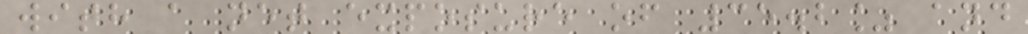with a net exposure of 35.2% and
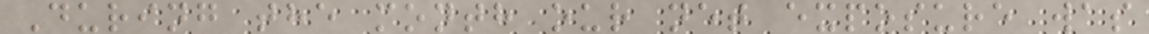During the month our net exposure was
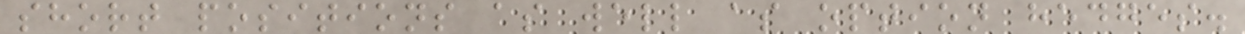short positions as well as option hedges.
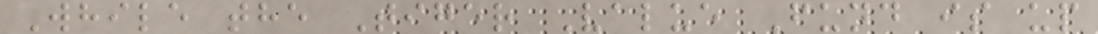While the Tiger Value Fund is up
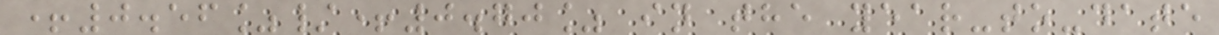+0.56%/+0.70% in the year-to-date
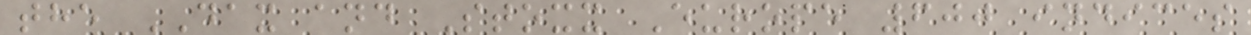the DAX and Stoxx Europe 600 indices
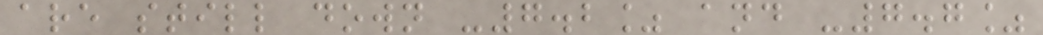are still down -7.2% and -7.7%
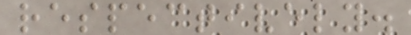respectively.
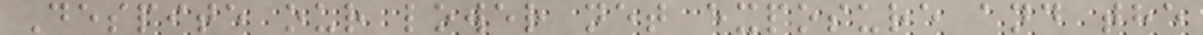Despite our lower net exposure and the
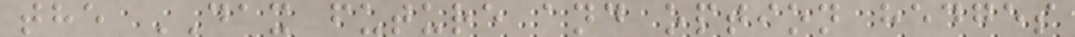the DAX future and option hedges
